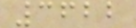3622
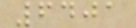6401
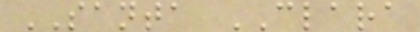SANTA CLARA
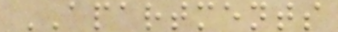APARTMENTS
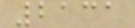2131
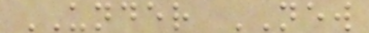UNDER NEW
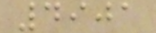4901
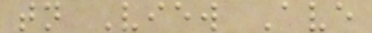tn View Ave
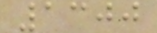1300
